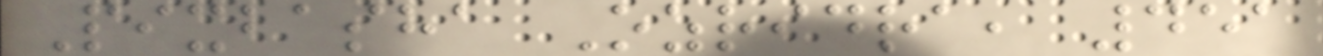Pixbasha Ozridra, 451
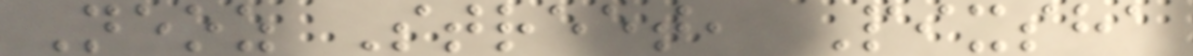Neoz Street, Pixsha
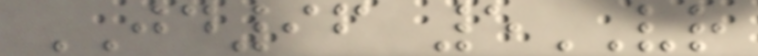JD96 5VR
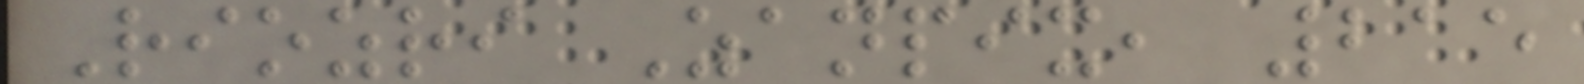Riozri Zanpix, 215
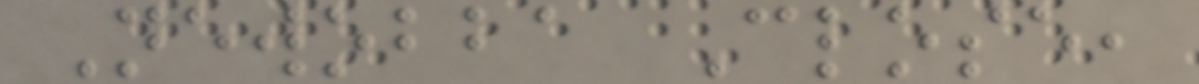Newobba Close,
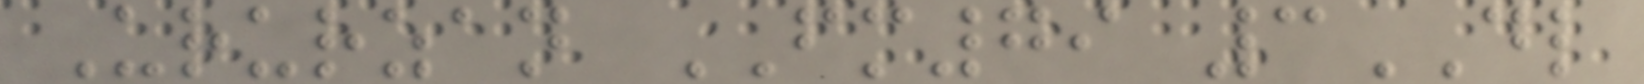Ururzan FM79 3DL
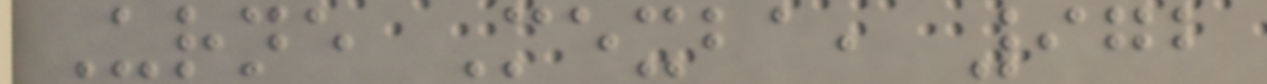Urne Mexba, 972
